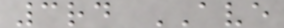3rd AVE
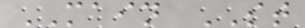MAIN ST
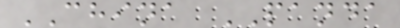CHINA PANDA
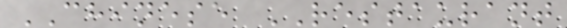CHINESE RESTAURANT
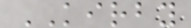KIRBY
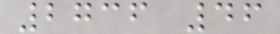2736 46
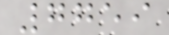7759
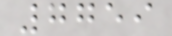7759
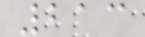213
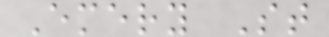Emery St
